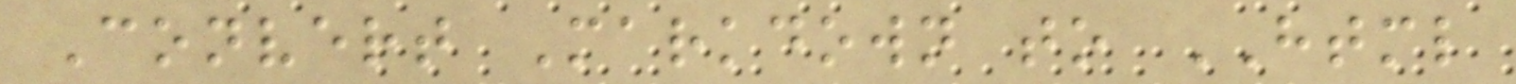Convert Markdown to HTML
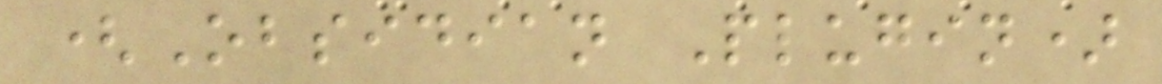(Obsidian Plugin)
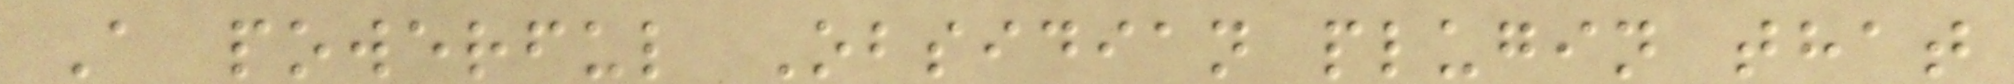A powerful Obsidian plugin that
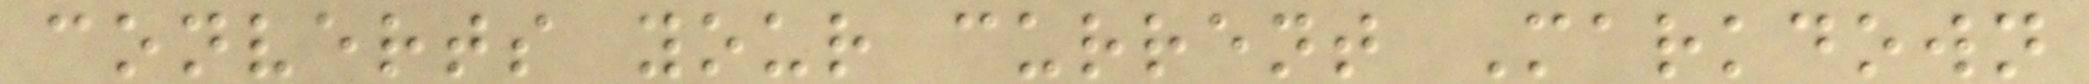converts your current Markdown
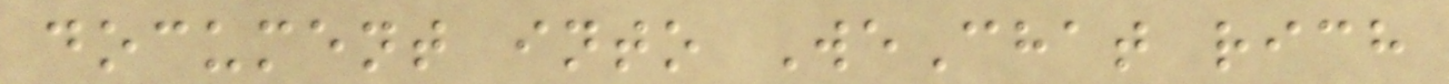document into WeChat rich
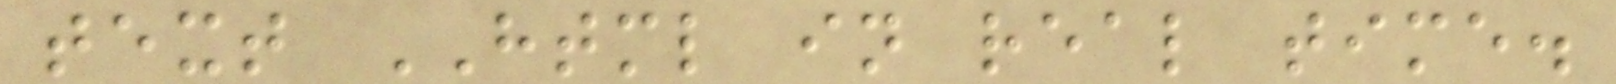text HTML in real time.
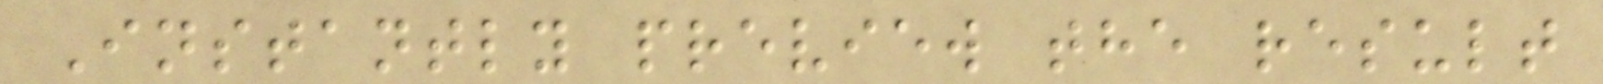Instantly preview the result
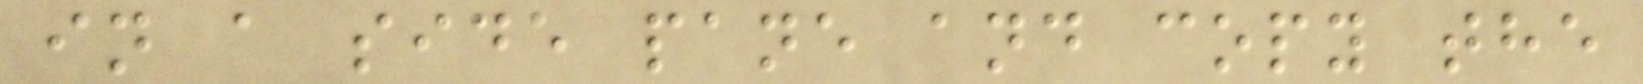in a side pane and copy the
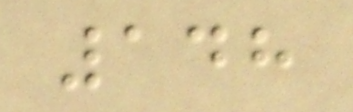148
